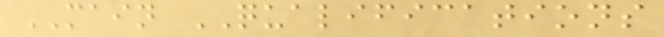MAIN QUALIFICATIONS
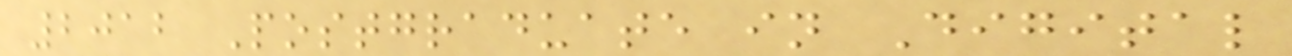2012 Postgraduate in Digital
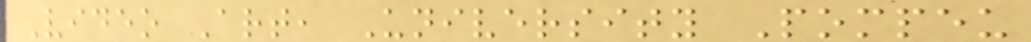Video Art, University Pompeu
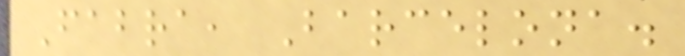Fabra, Barcelona.
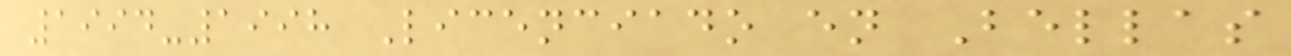1994-1998 Licenciado en Bellas
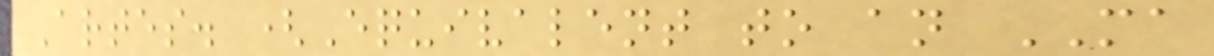Artes. (Equivalent to an MA
